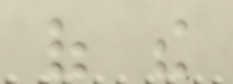of the
